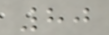80
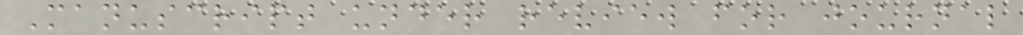Manuscript under review for journal
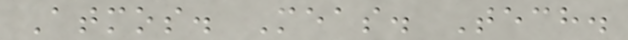Atmos. Meas. Tech.
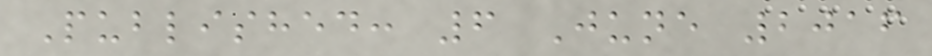Published: 6 June 2016
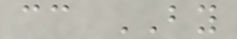cc BY
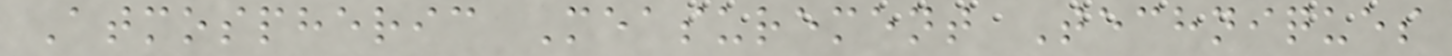Atmospheric Measurement Techniques
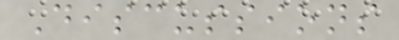Discussions
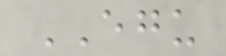EGU
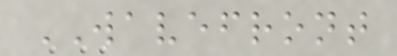WAVEFRONT
